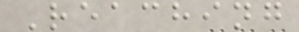Reaching
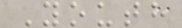Youth
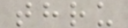thru
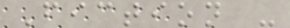Fiction -
